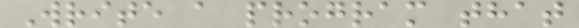Write a program that
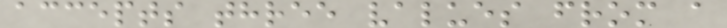accepts three values from a
